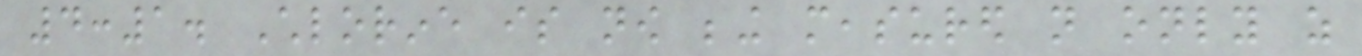4:1. Chlorine is now being measured not only as
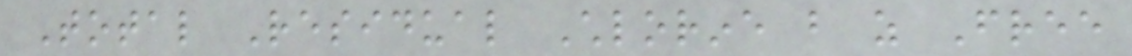Total Residual Chlorine but as Free
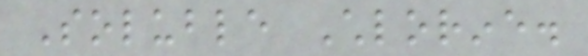Soluble Chlorine.
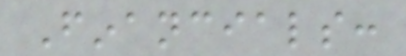Financials:
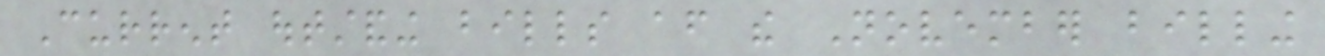Current outstanding bills after the November billing
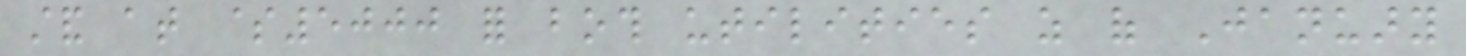stand at $5000 for both utilities as of January
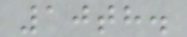10th.
